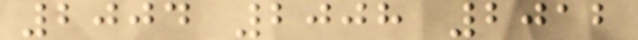2004 2008 2012
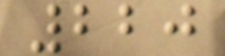220
